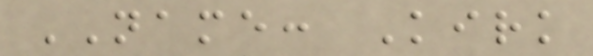NAME: Kirk
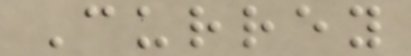Currey
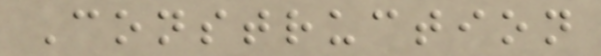Construction
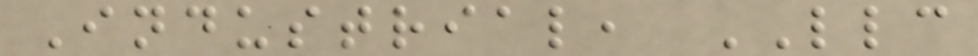Industrial, LLC
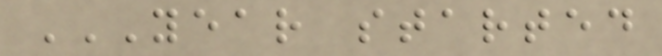YEAR STARTED
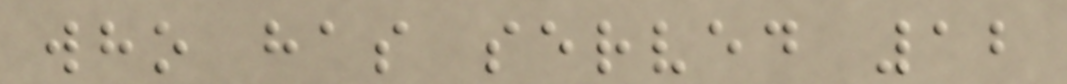who has served 12
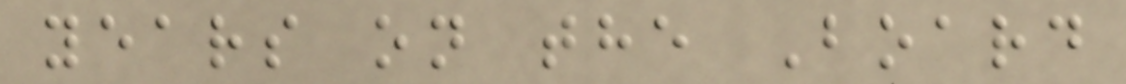years on the Board
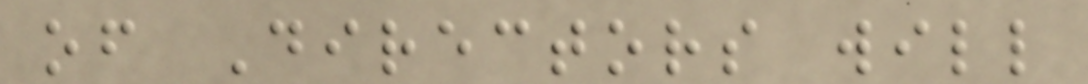of Directors will
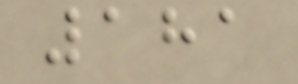181
